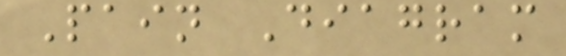Pain Diagram
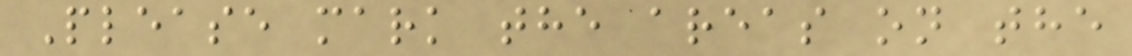Please mark the areas on the
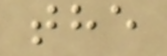the
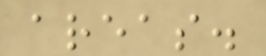areas.
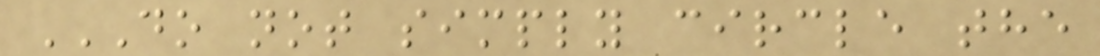DO NOT SIMPLY CIRCLE THE
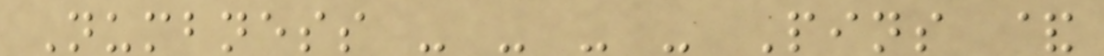Numbness - - - - Pins &
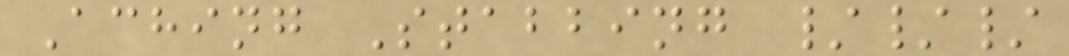Aching Stabbing ///
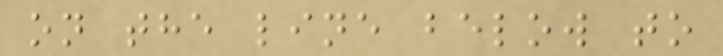on the line below to
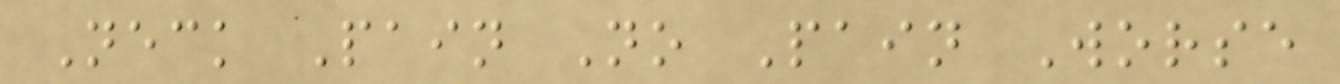Neck Pain No Pain Worse
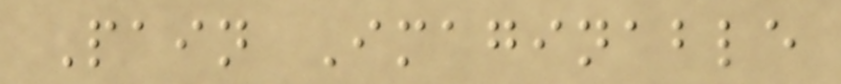Pain Imaginable
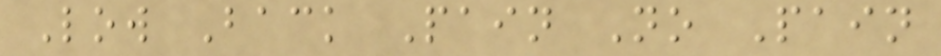Low Back Pain No Pain
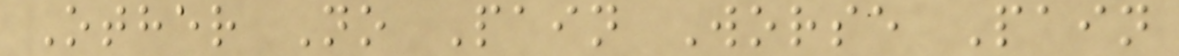Other No Pain Worse Pain
